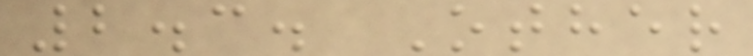2.3. Other
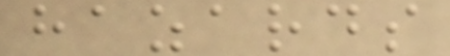hazards
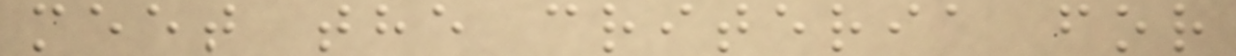meet the criteria for
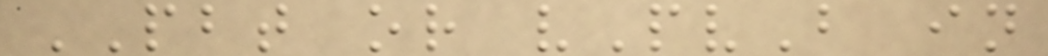PBT or vPvB in
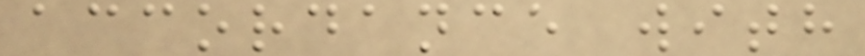accordance with
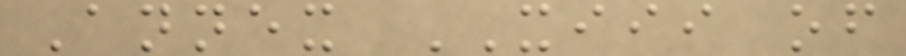Annex XIII of
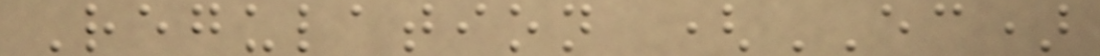Regulation (EC)
